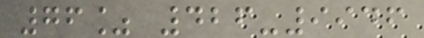76% 426-9946
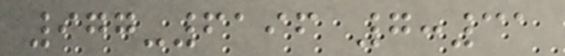977-6196 7:31
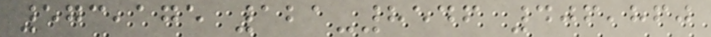573,175 121-8546 406,860
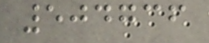504736
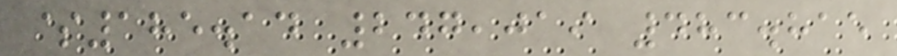$185.14 247,019 483.815
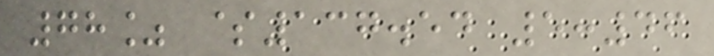78% $137.54 5:46
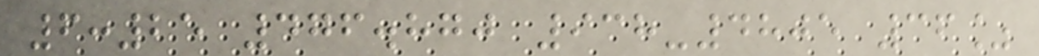6:25 476.870 938-4805 36%
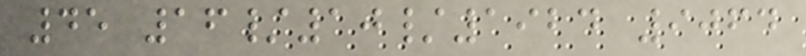45 16/10/1924 9064
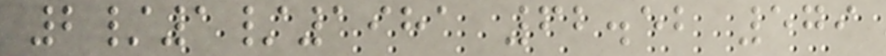2/1/1981 62.52 579
